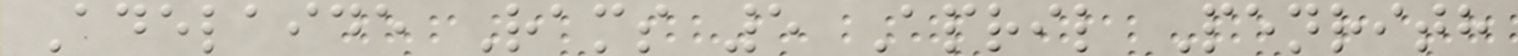Adelaide Rams 5 April Penrith
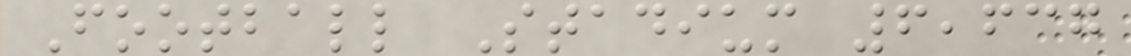Football Stadium 6,637
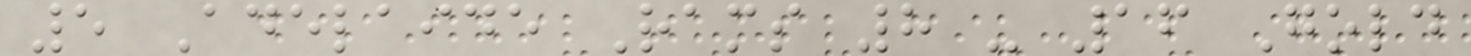5 Adelaide Rams 8 - 16 Gold
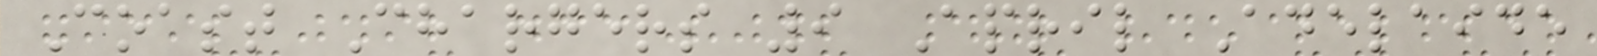Coast Chargers 9 April Adelaide
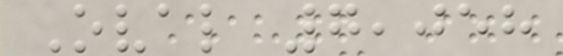Oval 7,058
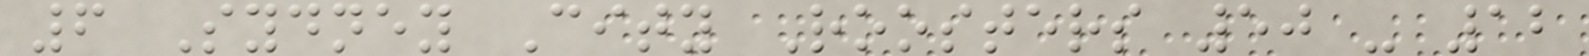6 Sydney City Roosters 50 - 12
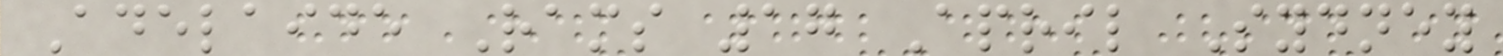Adelaide Rams 17 April Sydney
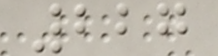227
